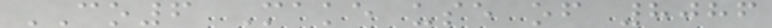CO6 Make use of 8086
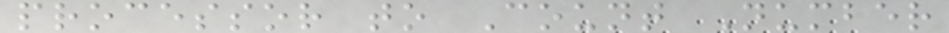processor to Count Number
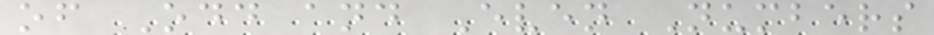of Odd and Even Numbers
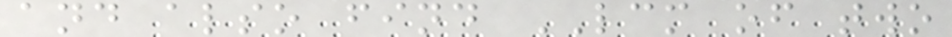and also find LCM of two
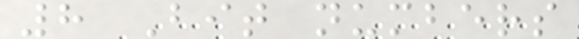8 Bit numbers
